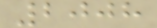2008
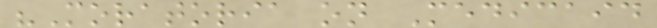"Moratoria on Medicaid
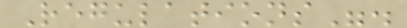Regulations".
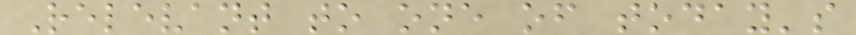Relevant to one of today's
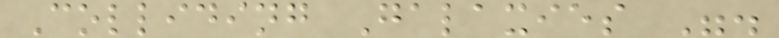Colliding Galaxies ".
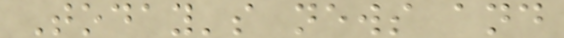Today's news and
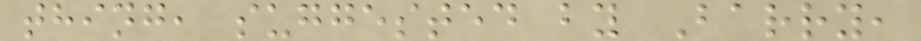thing, suggested by Barry,
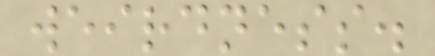weirdness.
